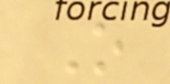O
